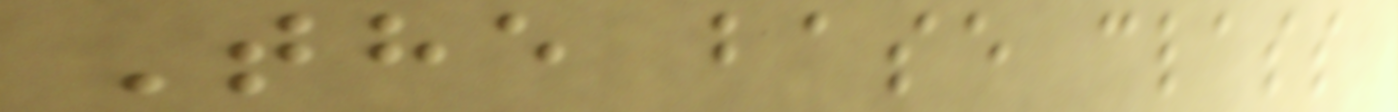The base class
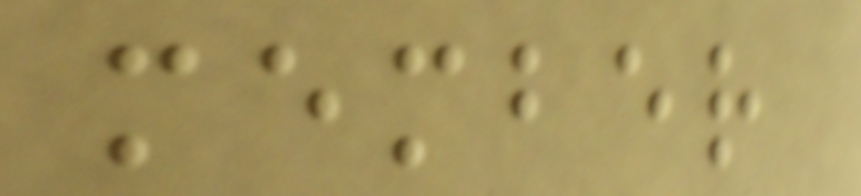member
